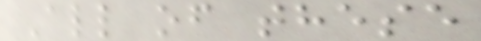All of these
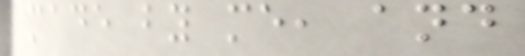made by me, and
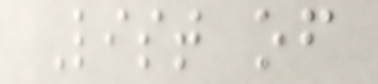List of
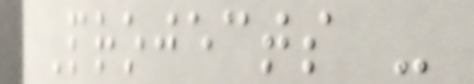Projects -
